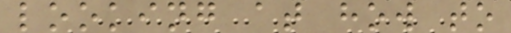looking at how to
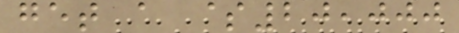get a $20,000
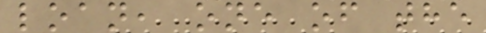loan, one of the
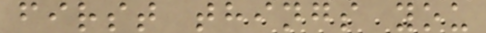first things you
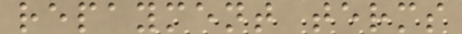repayment terms
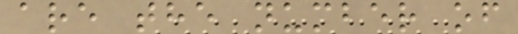are the number of
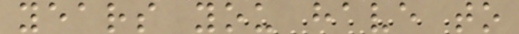years you have to
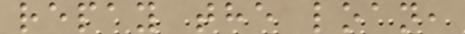repay the loan,
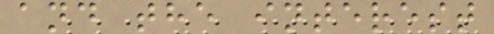and the interest
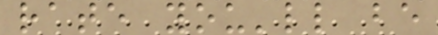rate you'll be
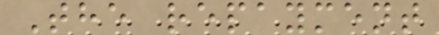The repayment
